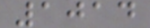1014
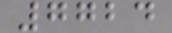7724
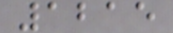1215
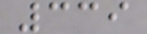339
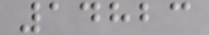14823
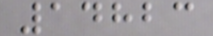14823
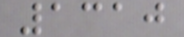1310
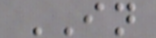IN
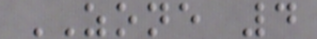ZONE 4
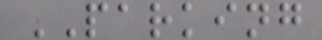PARKING
